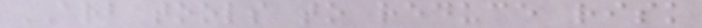ARB tools to reduce risk
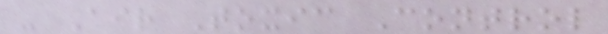- Air Toxic Control
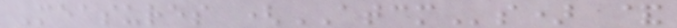Measures (ATCMs) &
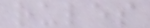rules
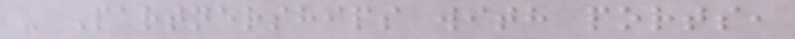- Partnerships with ports,
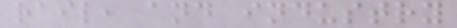rail, and industry
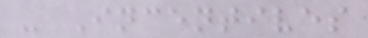- Incentives
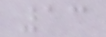13
